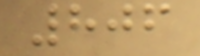806
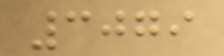3079
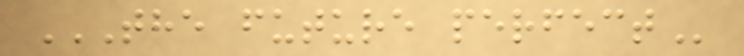THE FUTURE PERFECT
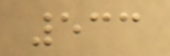533
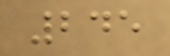245
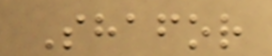Shafor
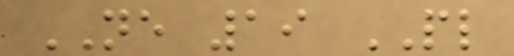NE 19 PL
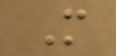M
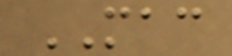MAC
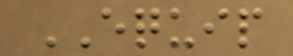EQUIP
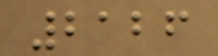2126
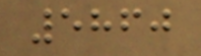5860
